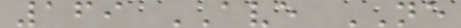169 AVE NE
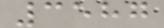3587
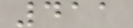411
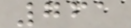761
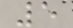5
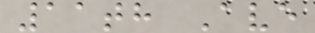11th Ave
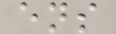ens
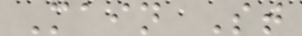Main St
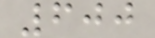600
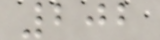202
